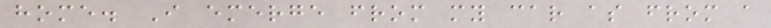home. I emerge from my car as from a
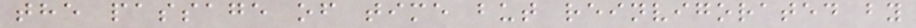the passage of time but reinvigorated by
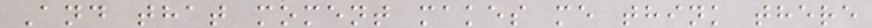And that moment makes me think there
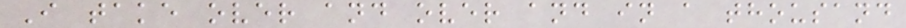I take over and over and in a thousand
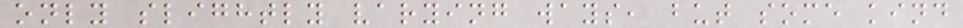only slightly varying ways, but some kind
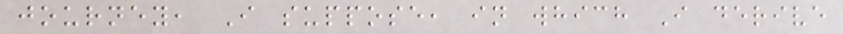journey, I suppose, in which I derive
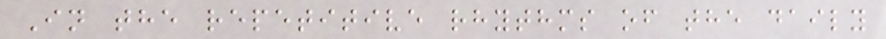In the repetitive rhythms of the daily
